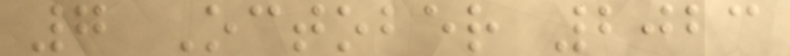7 October 2023
